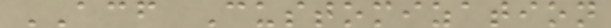ACF Customization
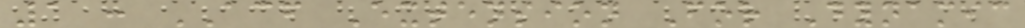1 : ACF Extension For Dynamic
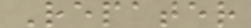Repater
